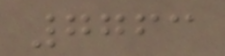7763
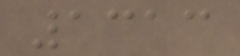1313
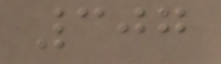307
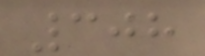308
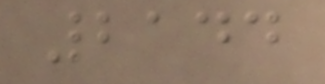2144
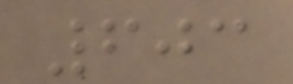603
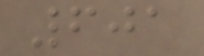601
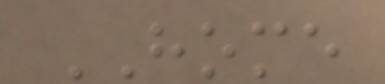HOME
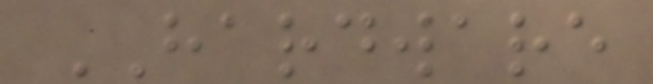HARDWARE
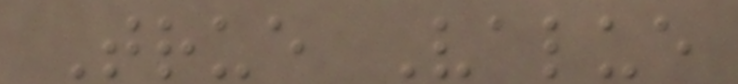True Value
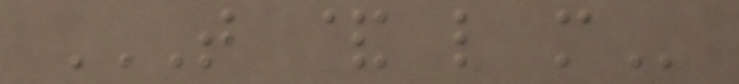T & L M
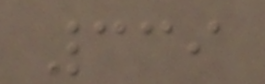339
